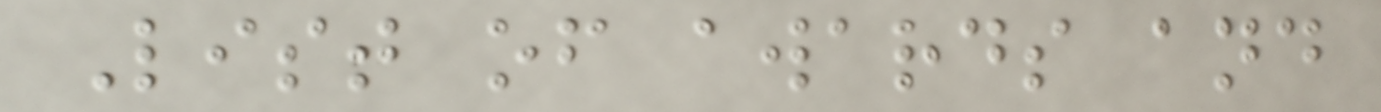List of awards and
